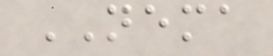NEMA
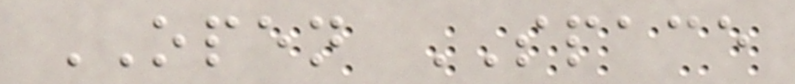OPEN SPACE
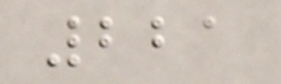221
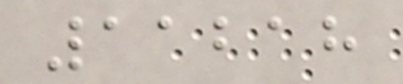11218
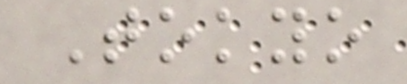Tokyo
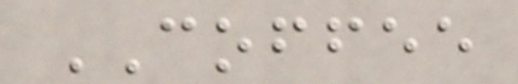COFFEE
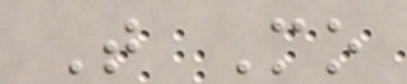T Mo
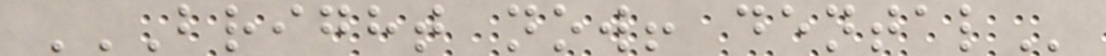BRIGHT NOW! DENTAL
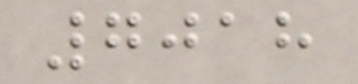7018
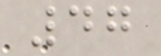47
